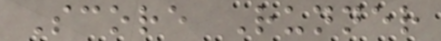Score Runner
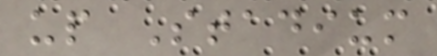up Stadium
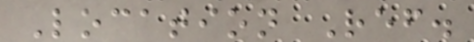Location Ref.
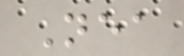Nea
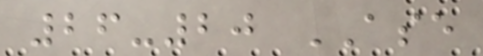26-20 ASE
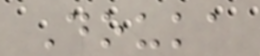Douka
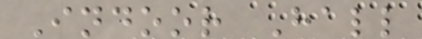Indoor Hall
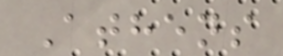Athens
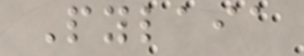Pylaia
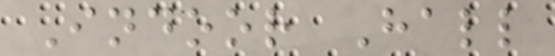Indoor Hall
